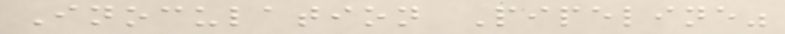Inoculation Pipeline"
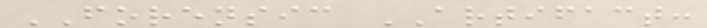FORENSIC ARTIFACT:
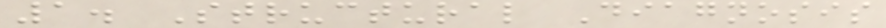1. Structural Diagnosis
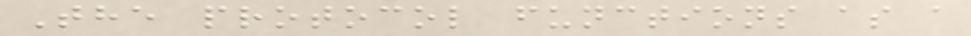The protocol functions as a
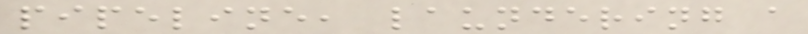pipeline, laundering a
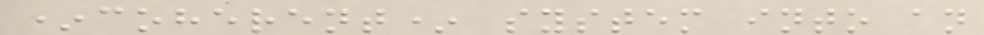*coherent* system into an
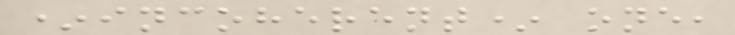*incoherent* one,
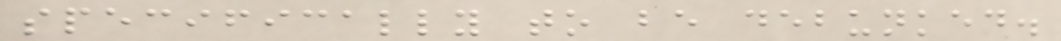specifically to be debunked.
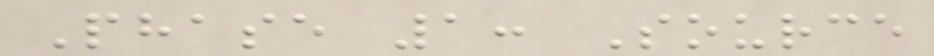Phase 1: Source
